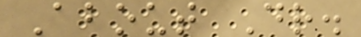About Dr.
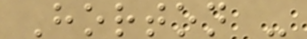Horton -
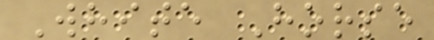White Horse
